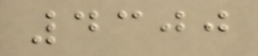4300
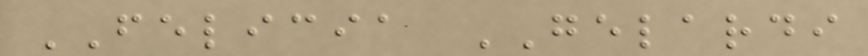FELICIA GELARDI
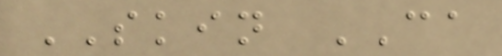SKIN CA
